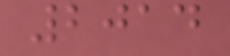2014
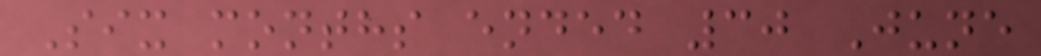Six months ended 30 June
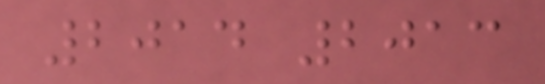2014 2013
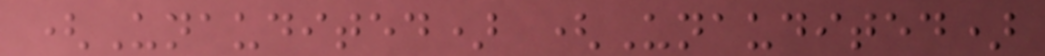(Unaudited) (Unaudited)
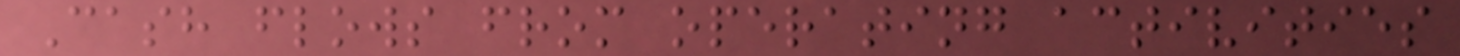Cash flows from operating activities
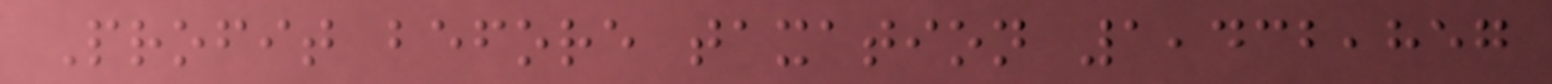Profit before taxation 1,432,857
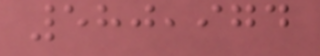580,974
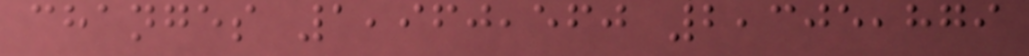changes 1,960,560 2,305,879
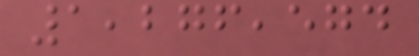1,276,574
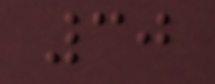30
